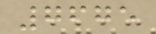7675
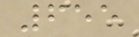655
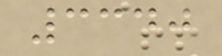3340
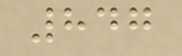847
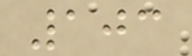103
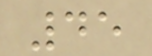45
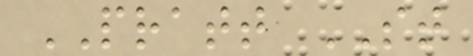PRATT ST
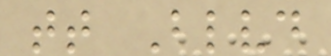tt Blvd
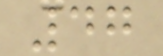47
